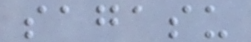sagasu
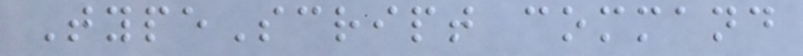TypeScript command
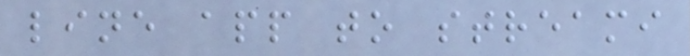line app to streami
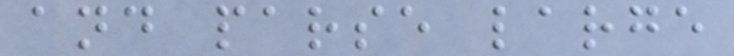and parse large
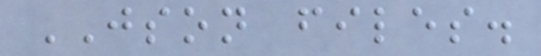JSON files.
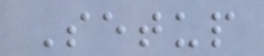Setup
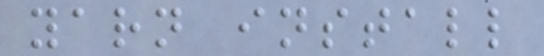yarn install
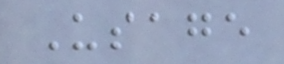Usage
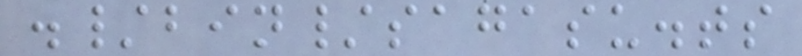./bin/sagasu.ts
